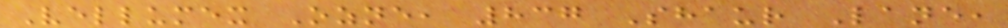Vellumex Ozne, 837 Shaur Lane,
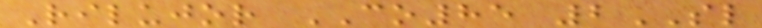Rilujor CO85 2SL
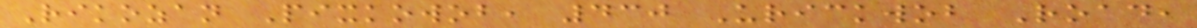Rikozan Pixkowob, 430 Urickwob Road,
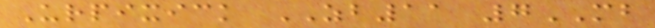Urpixick ZB11 7MB
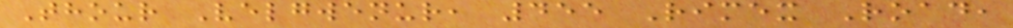Thour Velgwenur, 455 Rimex Road,
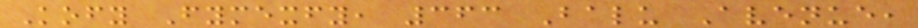Kofy Fymexfy, 363 Balu Avenue,
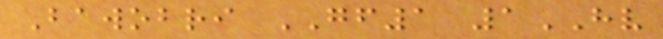Bawobri GF1 1HV
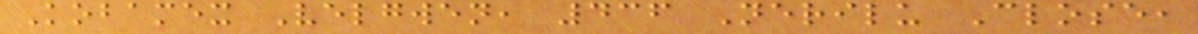Kobamex Velgwen, 436 Nerilu Close,
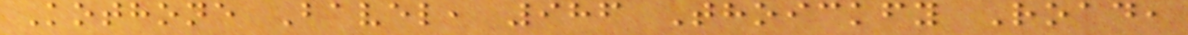Kothone Bavel, 986 Thoickfy Road,
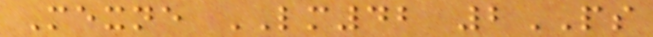Mexne LM42 2PS
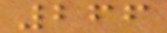266
